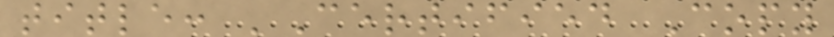title: 'Certified Copy
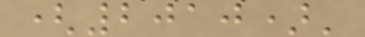(2010)'
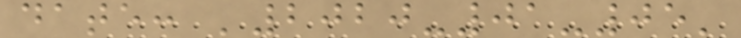date: '2020-01-05'
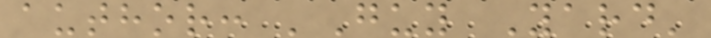author: 'Guy Yard'
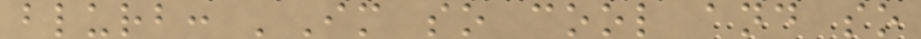blurb: 'Im so cool and so
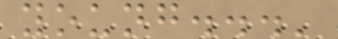young...'
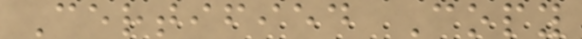Certified Copy
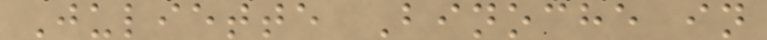Juliette Binoche in
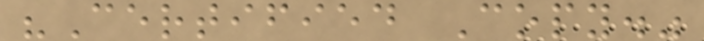"Certified Copy."
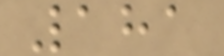181
